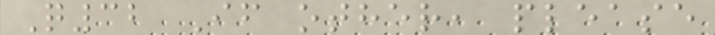Q32 If other, please
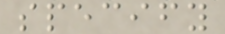specify
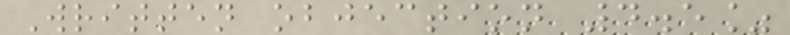Written objection 4.5%
